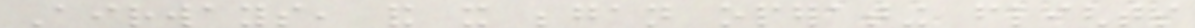Airways, and it began operating flights
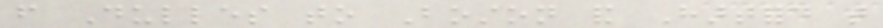from Dulles to Boston and Hartford that
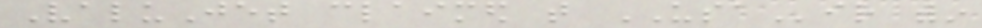ValuJet claimed that USAir within
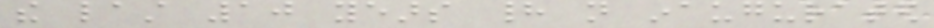the last 10 years had not inaugurated
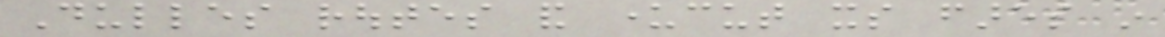Dulles routes and undercut its fares in
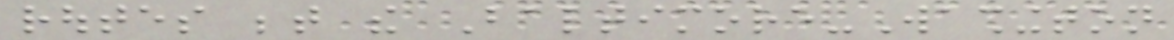routes between the Baltimore-Washington
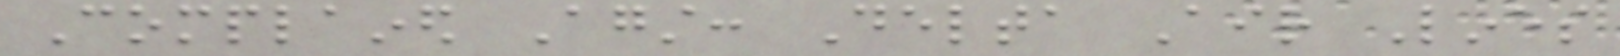Complained Against: Delta Air Lines
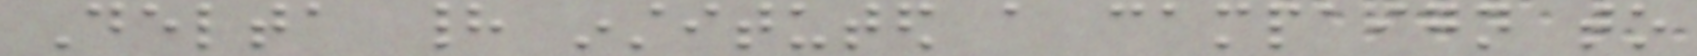Delta had instituted a campaign to
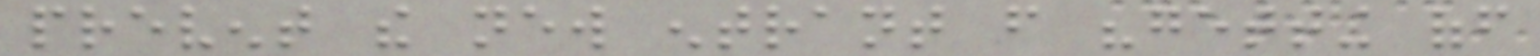prevent the new entrant from "getting off
